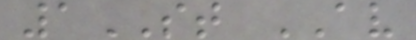1ST AV
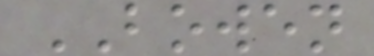BOWEN
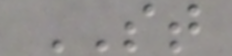ST
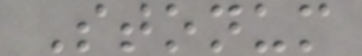Stonum
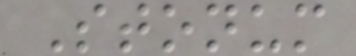Stonum
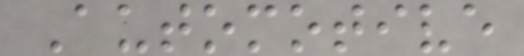Automotive
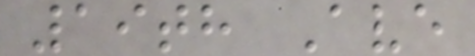19th Ave
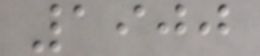1900
